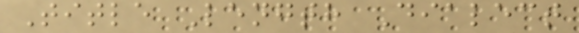Title Length Dialect
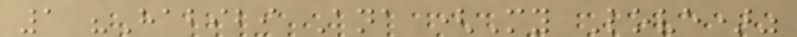1 "Habibi Ana (My Love)"
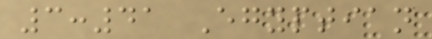3:41 Egyptian
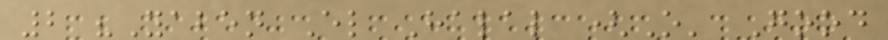2 "Yaben El Halal (O' Good
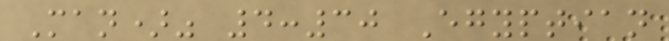Man)" 4:30 Egyptian
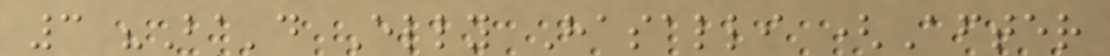3 "Ba'd Elly Hasalli (After
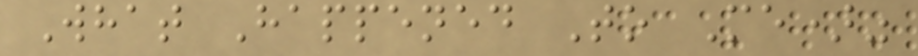What Happened To Me)"
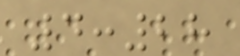4:28
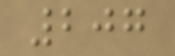207
